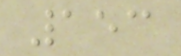153
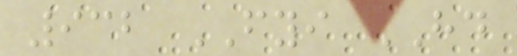932 FYI HD
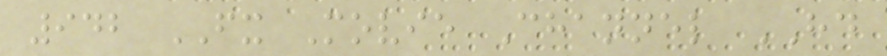942 FX Movie Channel HD
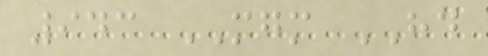943 MGM HD
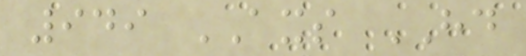949 AXS HD
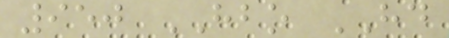950 HBO HD
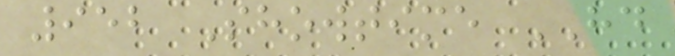952 Showtime HD
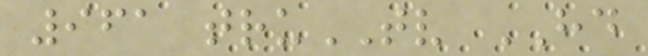961 truTV HD
